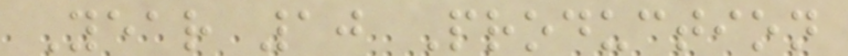Year 10 Production
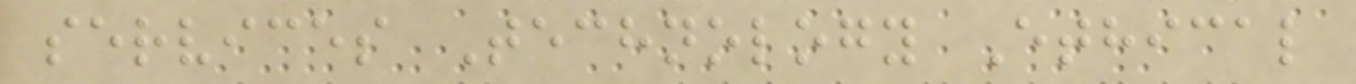services Technology Ethical
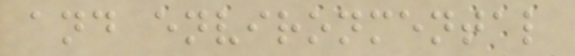and environmental
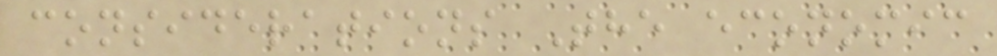considerations The economic
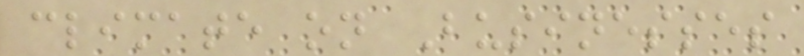climate on Businesses
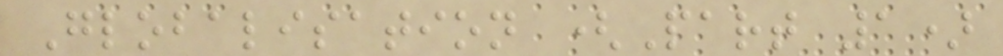Globalisation (Part 1)
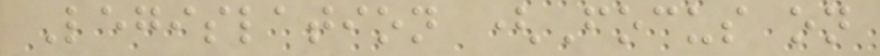Legislation (Focus on
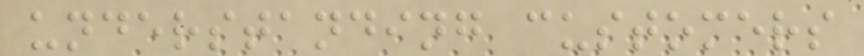understanding customers
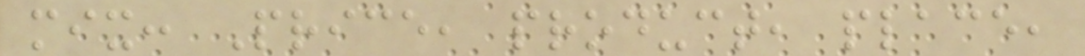mix: Price, product, place,
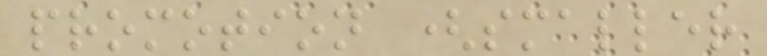promotion (smaller
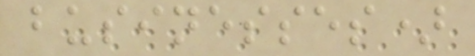businesses)
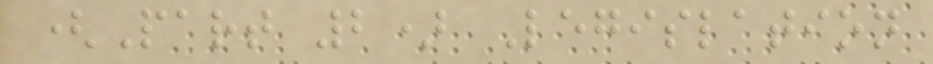(Part 2) Legislation
